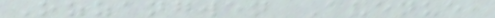Ozzangwen Avenue,
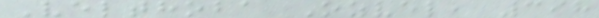Velthoba Ozvel, 398
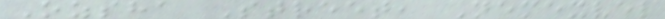Ozsha Street, Nemexvel
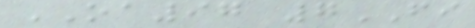OA97 7FI
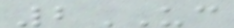2UC
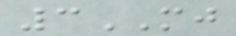3MJ
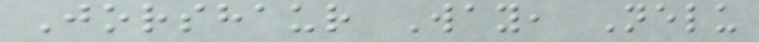Jorshaur Way, Nelu
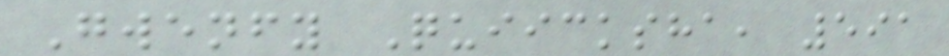Gwenfy Quiicksha, 591
